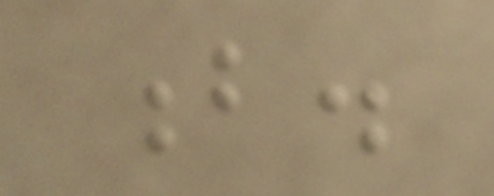b.
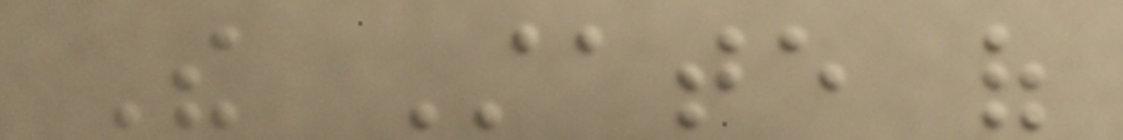The State of
